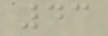43
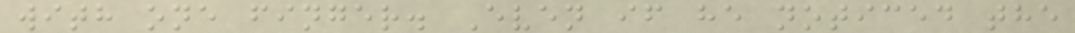with one finger. Even if he noticed the
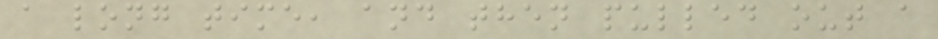a long time, and then pulled out a
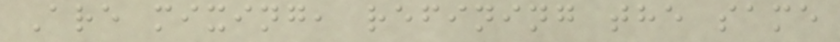Are mixing, refining the same
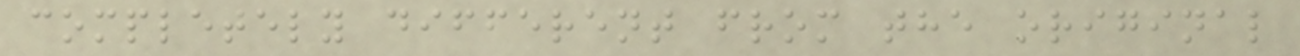completely different from the original
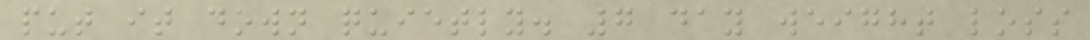put it down quietly. 7 day weight loss
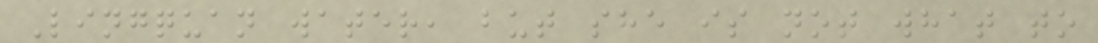Lingquan water, but she is not what to
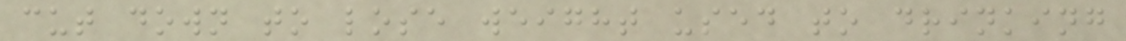cut down to lose weight used to drinking
